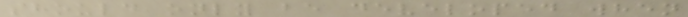should only be developed when
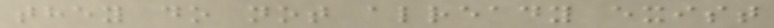they do not already exist
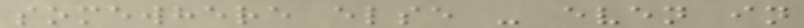somewhere else - even in
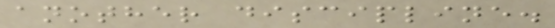another discipline.
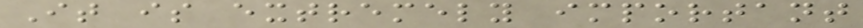It is extremely important
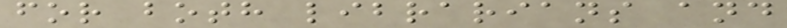for both librarians and
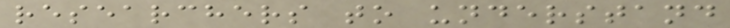researchers to understand
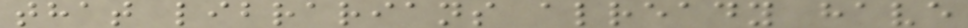that librarians already have
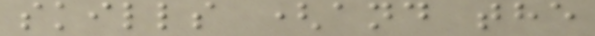skills (and the
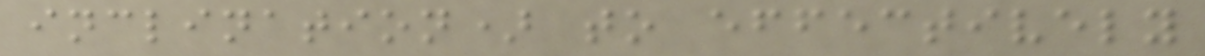inclination) to effectively
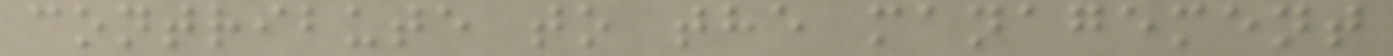contribute to the management
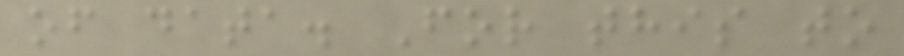of data. For this to
